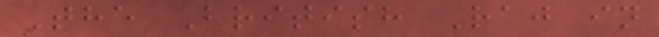The British Raj in
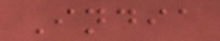India
